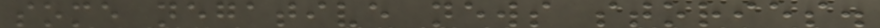some negative news stories.
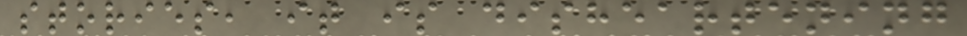stories, it is disheartening
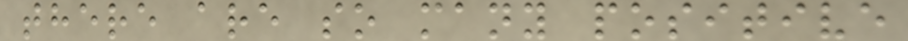there are so many positive
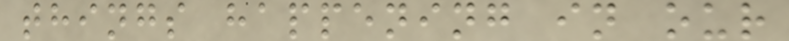things happening in our
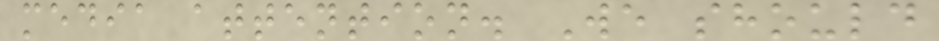media attention. We should
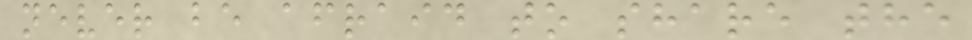never be afraid to share the
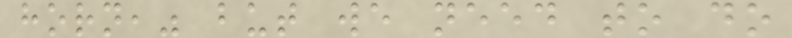horn," but we need to do
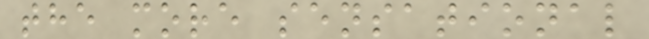the more sensational
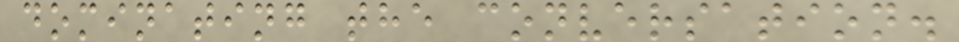dominating the conversation.
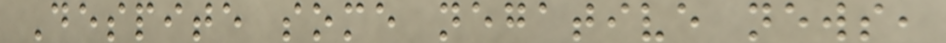Despite some negative news,
